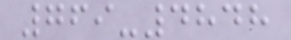769-4848
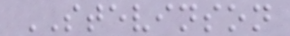STEVINSON
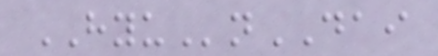HYUnDAI
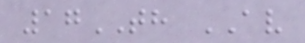17TH AV
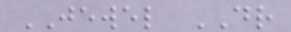JEWEL DR
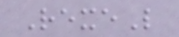RexeL
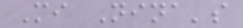Mi Nina's
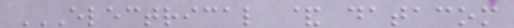ELECTRICAL & DATACOM
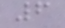6
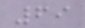69
